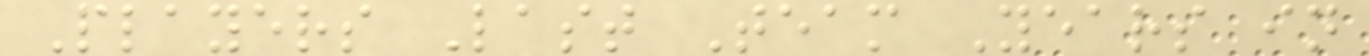Players Last Team Years in
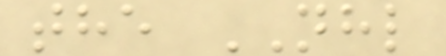the NHL
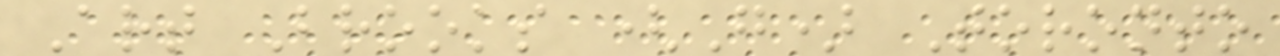Art Brooks (G) Toronto
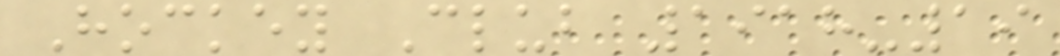Hockey Club 1918-19
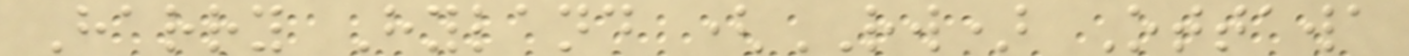Harry Hyland (RW) Ottawa
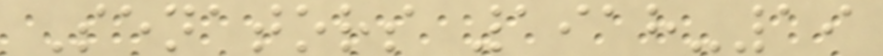Senators 1918-19
